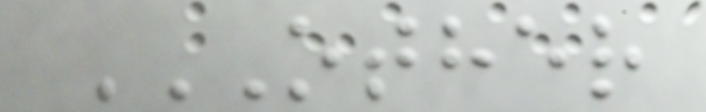OTHER
